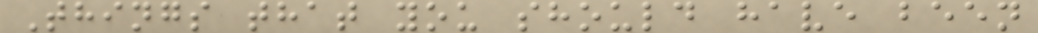Things that you should have been
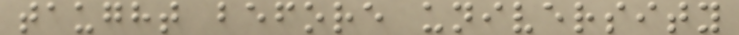taught before university
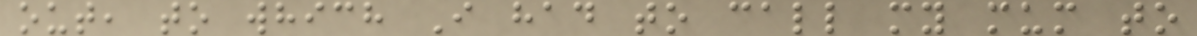out, to which I had to call my mum to
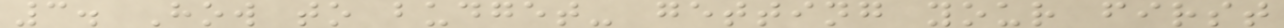3. How to budget- getting your first
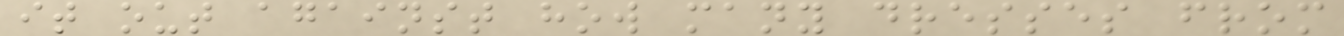it out against how many dresses from
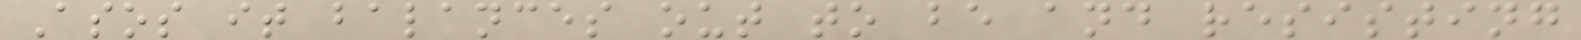Asos it balances out to be and resisting
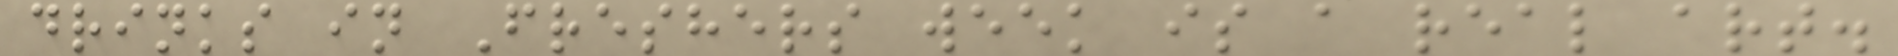drinks in Freshers week is a real art.
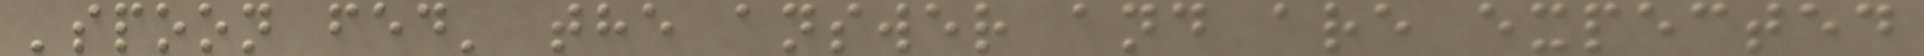'spoon fed' the answer and are expected
